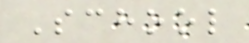School
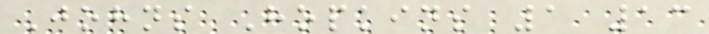Johns Hopkins 1 13
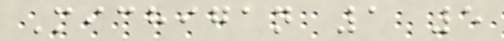Michigan 1 5
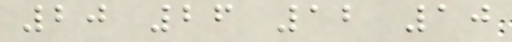20 26 12 10
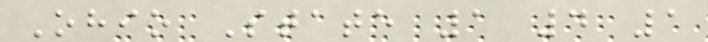Ohio State 1 4 1
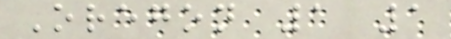Oregon 1 1
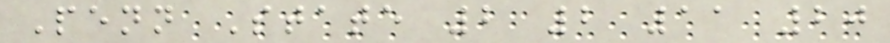Penn State 2 2 11 20
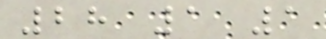28 1 1
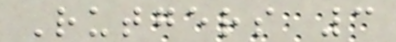Rutgers 3
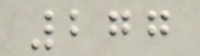277
